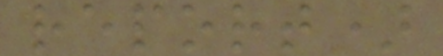report)
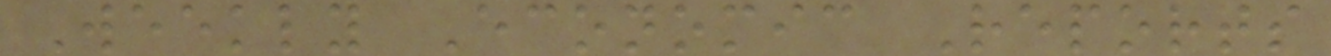Weekly Economic Reports
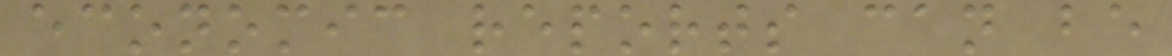economic reports can be
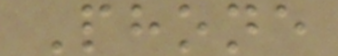Phone
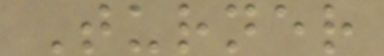Turner
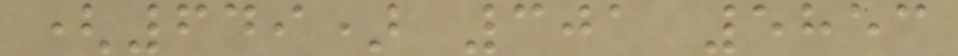(649) 301 5853
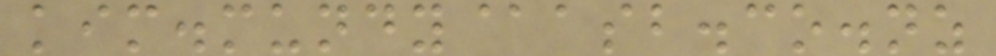kim.mundy@asb.co.nz
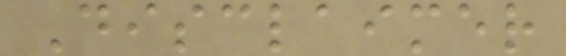Disclaimer
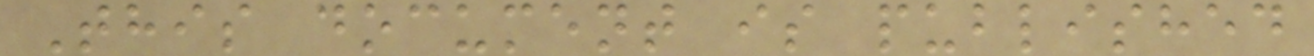This document is published
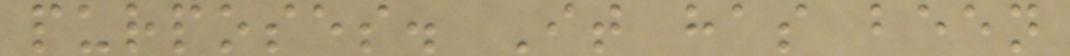purposes. It has been
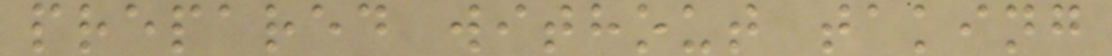prepared without taking
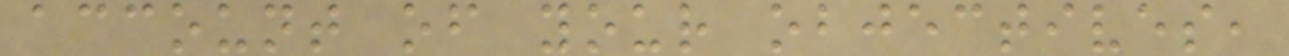account of your objectives,
